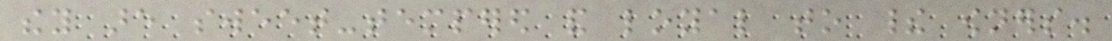they are sweet-tempered and loyal to their owners.
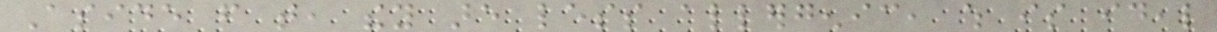Aside from that, they are less allergenic, which is ideal
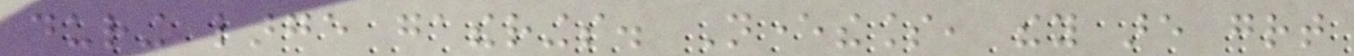during large gatherings. Nevertheless, they are great
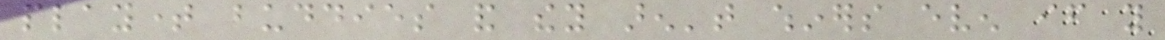playtime buddies and they aren't whiners even if you
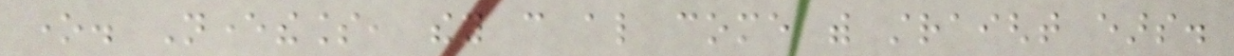one. Nevertheless, they can also come with straight ears.
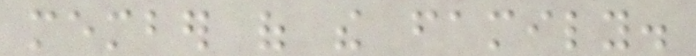member of the family.
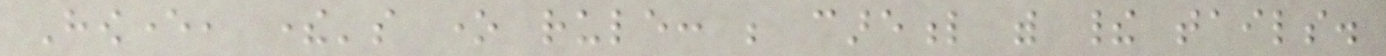However, there's one rule: be careful with their tails.
